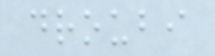droubi
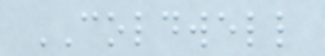COLDWELL
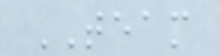TEAM
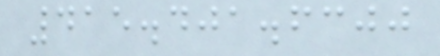415.401.6300
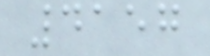4157
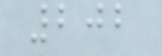202
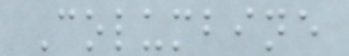Columbine
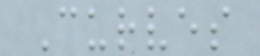Curves
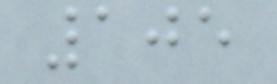105
